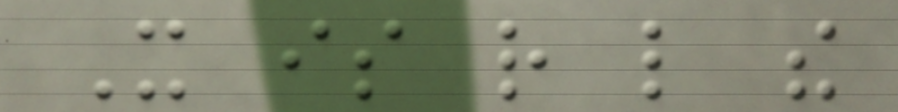It is rather like the
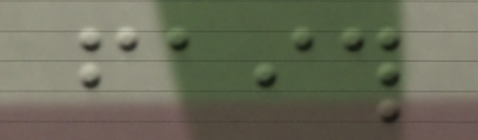faith
